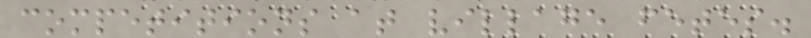competitions at village fetes.
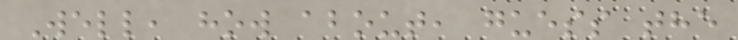Well, how about, guess the
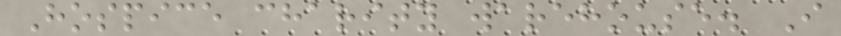Hospice charity warehouse. I
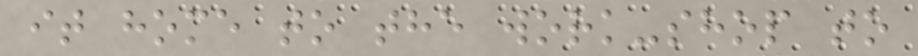it home to the work-shop to
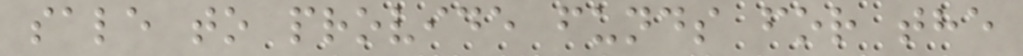sale to provide funds for the
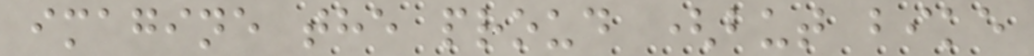imagine the proud (but bike
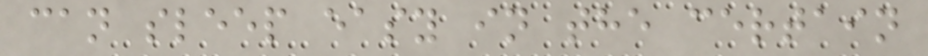can sleep easy in the certain
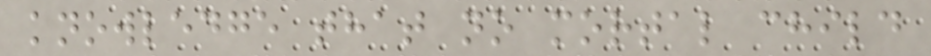knowledge that no mortal child
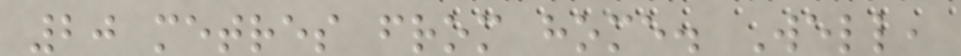20 metres from home. Well,
